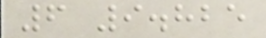6 9.825
